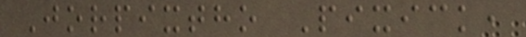Jorpixtho Pixick,
